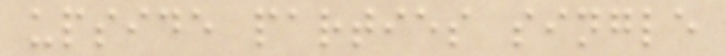upside parties single
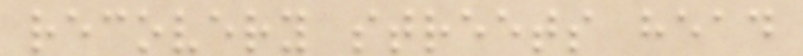recovery streets head
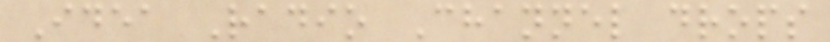Idea Radio Channel drops
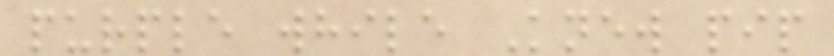purple while Knew pip
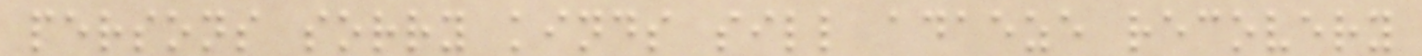persons sorry kinds sill adaeze recovery
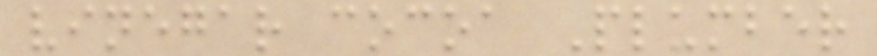vinegar cocoa Plumber
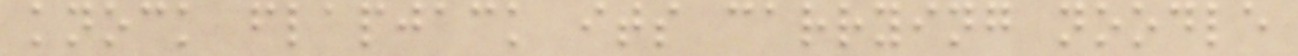knock flapjack its carrying noodle
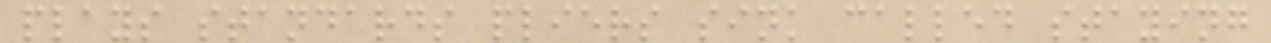plays standards pliers sink called staying
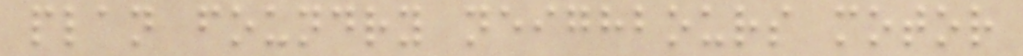plan foundry neighbours motor
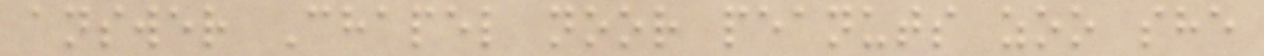answer Chapel noor peanuts zoo she
